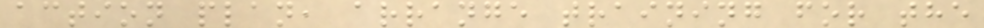action plan, arrange training for the
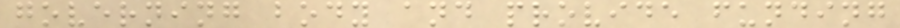governing body and provide funding
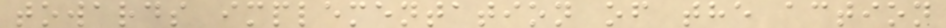towards implementation of the action
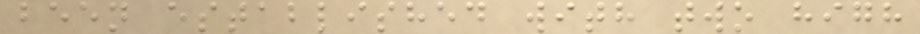been established with two high
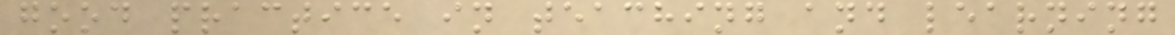good practice in teaching and learning
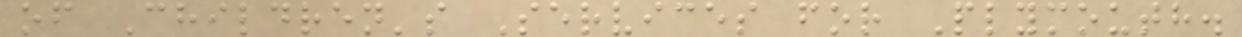of Children's Services for Plymouth.
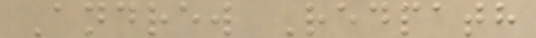Andrew Redpath
